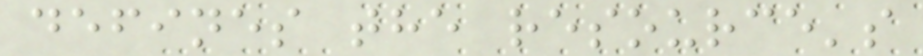defines the resource's
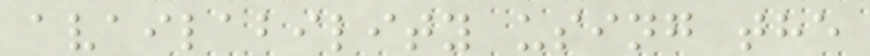availability using the
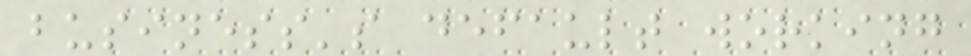business's default working
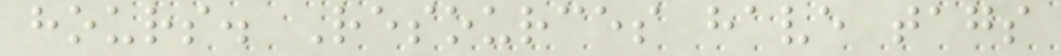hours. Resources have tags
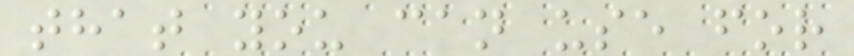that you can use for
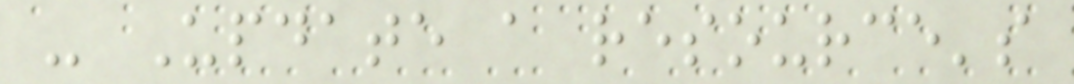- Update a resource's
